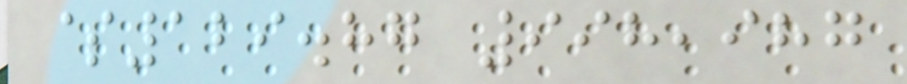$129.87 998,987
